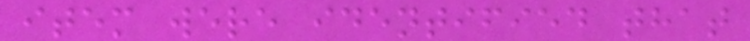item were identified that
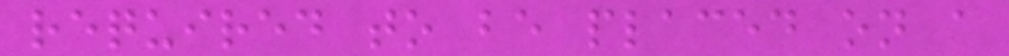required to be placed on a
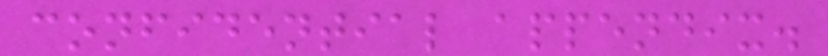confidential appendix.
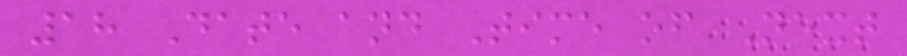18 Date and Time of Next
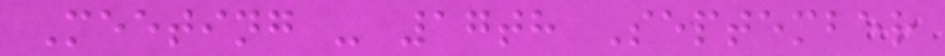Meeting - 17th September
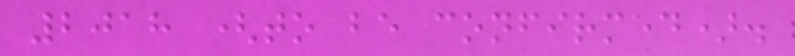2018 (to be confirmed).
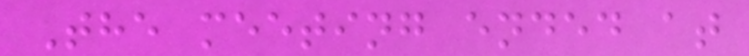The meeting ended at
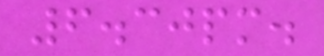6.30pm.
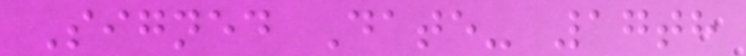Signed Date- 17th
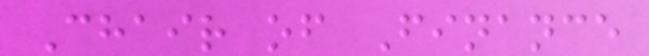Chair of Finance
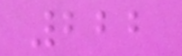222
